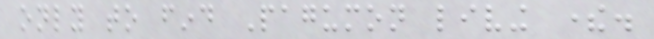only to find Pagumon living there.
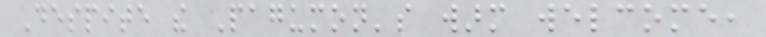Despite the Pagumon's warm welcome,
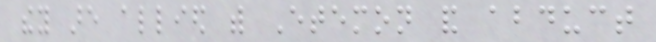they are allied with Etemon and abduct
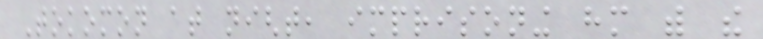Tokomon at night, imprisoning him with the
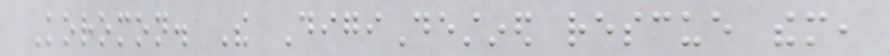Koromon. The DigiDestined rescue them,
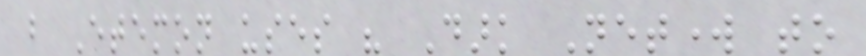but Etemon uses his Dark Network to
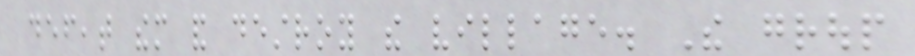defeat them and destroy the village. The group
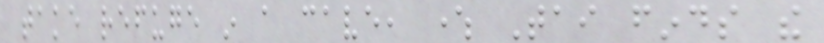take refuge in a cave, where Tai finds the
